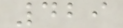429
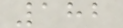182
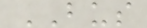BUS
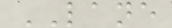LANE
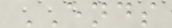ENDS
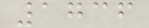1736
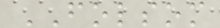FOLSOM
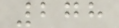278
